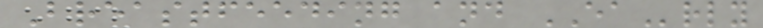Breastfeeding and EArly
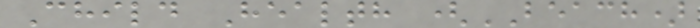Child Health (BEACH)
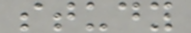study
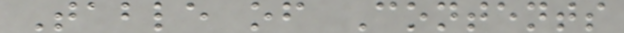Table of Contents
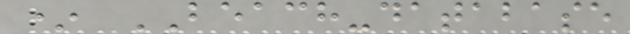* BEACH-database
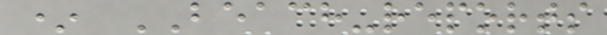* BEACH-reports
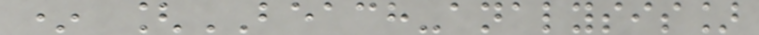* [BEACH-analysis]
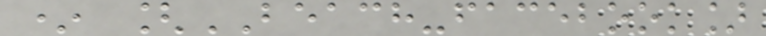* [BEACH-facebook]
